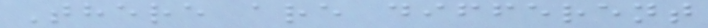There are different
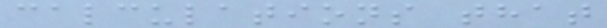calculations that
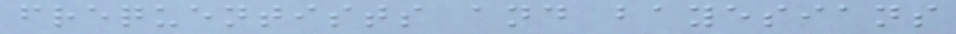frequentists and bayesians
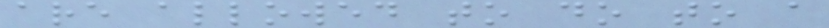are allowed to do to a
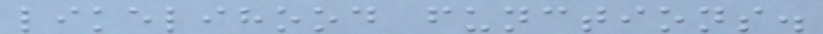likelihood functions.
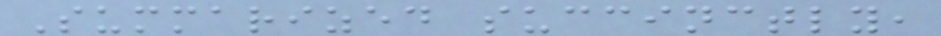Summarized succinctly,
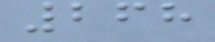268
